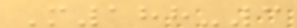M188-3
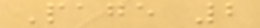Page 2
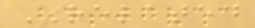RELATED
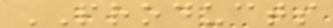PRODUCTS
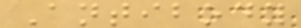Antibody
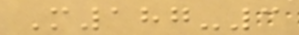M187-3
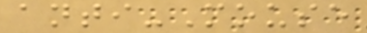anti-Mouse
